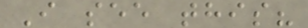I see this?
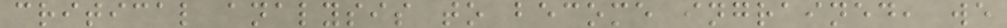critical analysis to become ingrained, we
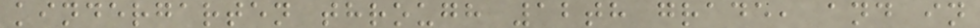kindergarten through 12th grade, and in
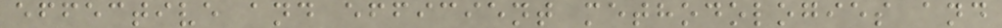effective and efficient methodologies and
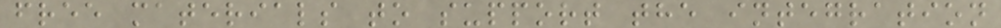free materials to support the integration
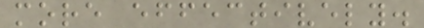more effectively.
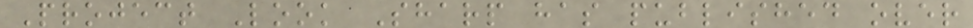Project Look Sharp has published over
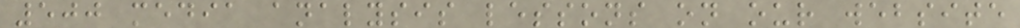500 media analysis lessons on our website
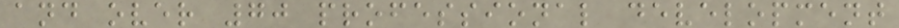and over 70 professional development
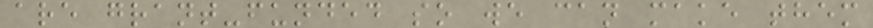are grant-funded so we can make them
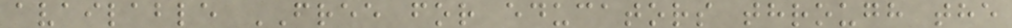available FREE for educators through the
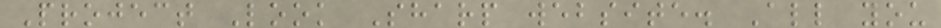Project Look Sharp website. All you
